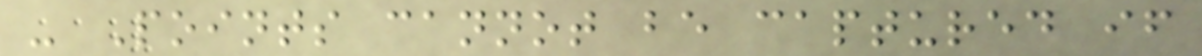- Points cannot be captured if
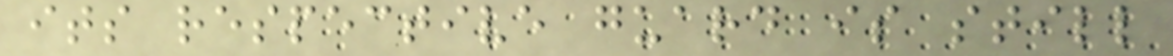its respective guard is still
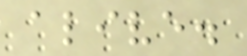alive.
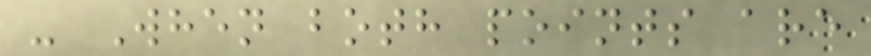- When both points are
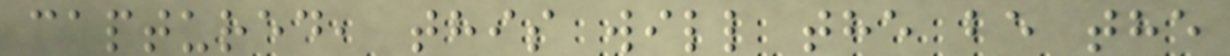captured, this will the be the
